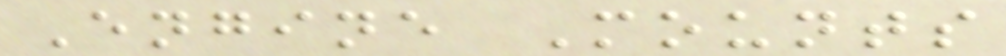Engine Mounts
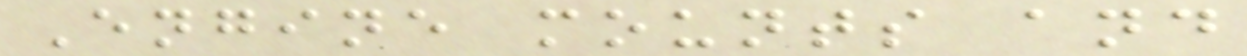Engine mounts and
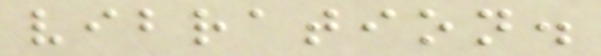vibration.
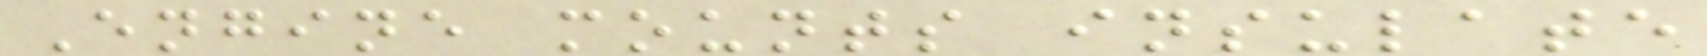Engine mounts insulate
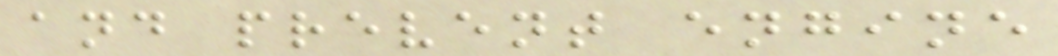and prevent engine
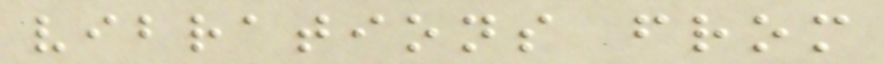vibrations from
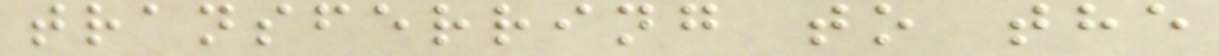transferring to the
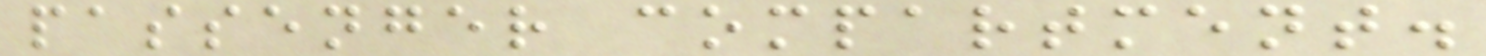passenger compartment.
